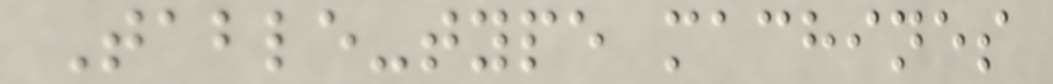Table-type machines
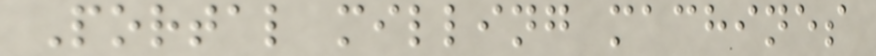Portal milling machines
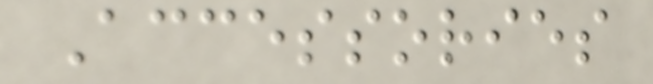Accessories
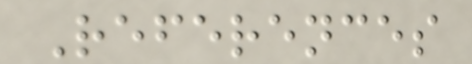References
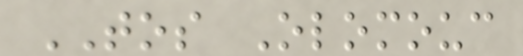TOS Olomouc
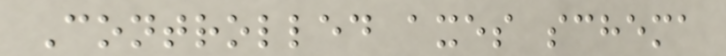Controlled axes schema
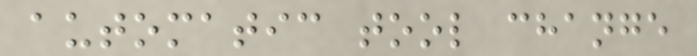automatic tool change
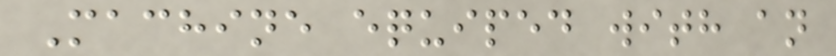Machine equiped with an
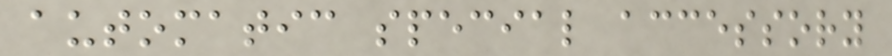automatic special accessory
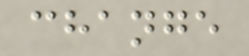change
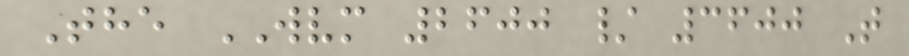The WVM 2600 / 3600 T
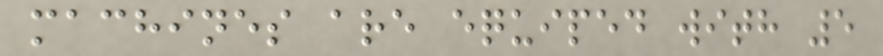machines are equiped with 5
